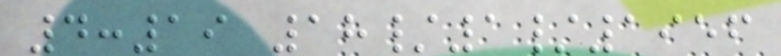4:19 18/1/1956
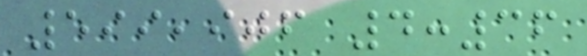599,906 4:36
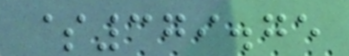$379.75
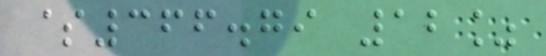$366.79 12%
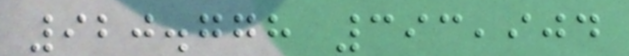920.778 393,904
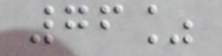76%
